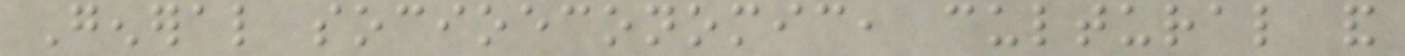General socioeconomic, cultural and
